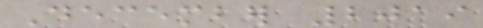December 2019
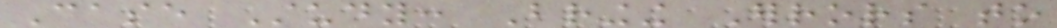Case Study: Bringing Errors to
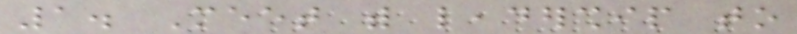1. Meet with leadership to
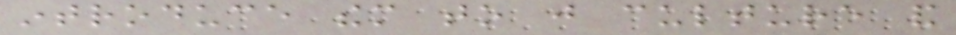introduce them to just culture and
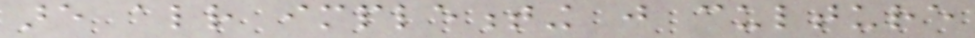are already implementing just culture
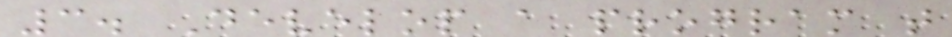3. Develop a program that
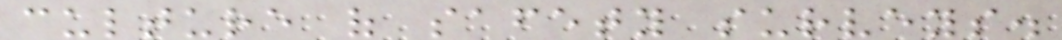culture of safety surveys.
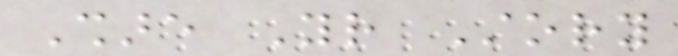Share Your Story
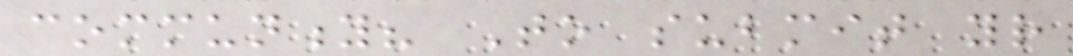community? To submit your
